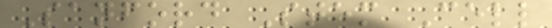Sanford Stem Cell
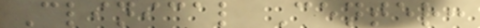Clinical Center:
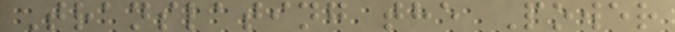Translating the Power
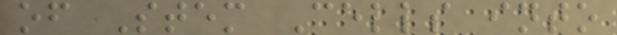of Stem Cells into
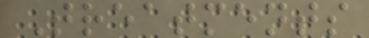Treatments
